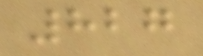827
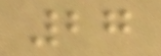27
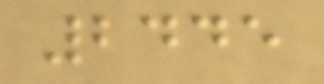2445
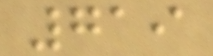719
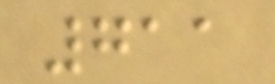711
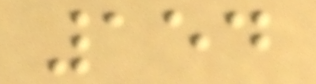154
